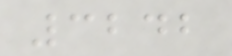3242
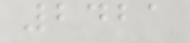2421
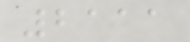2111
